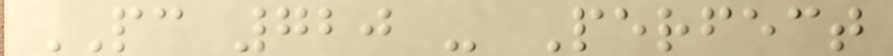PC 720 - Perfect
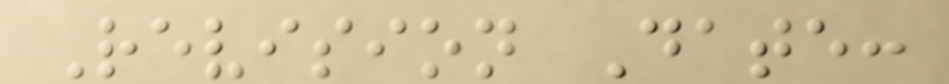Revision Date:
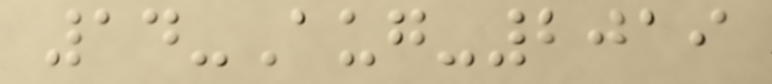14-Aug-2019
